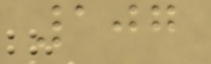107
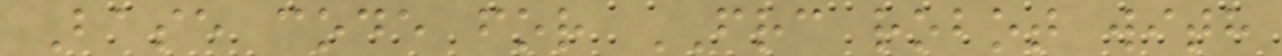Base code for FRC robot with
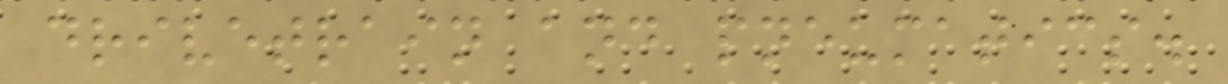drivetrain and pneumatics.
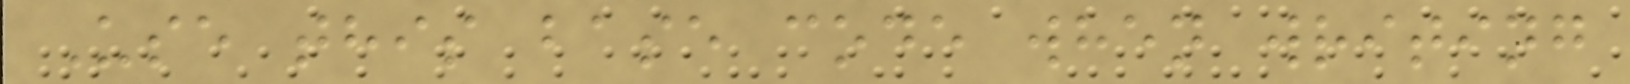Use this base code when writing
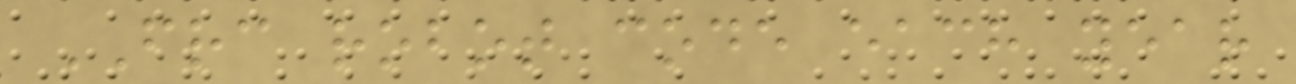FRC robot code each year
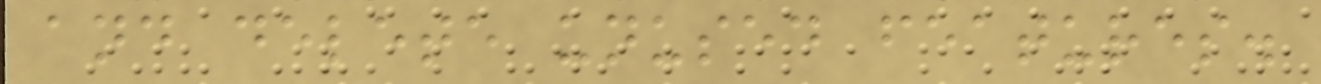and delete unused features.
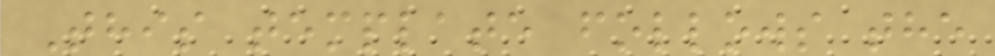This template follows the
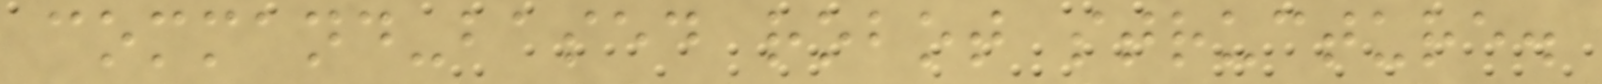command-based robot structure.
